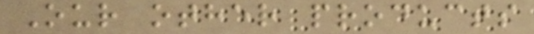Our other products
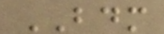BDM
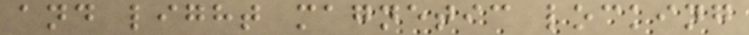and light magnetic locking
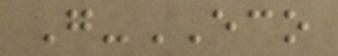G-ECO
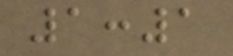1:1
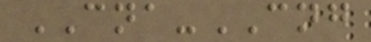CNA-CNG
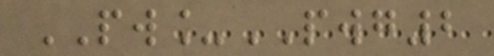PW_PWG2
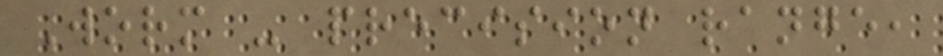Worm - precision range,
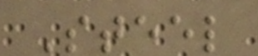Steel
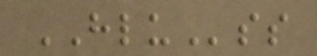HLUss
